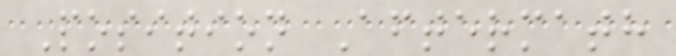Position Aftermath
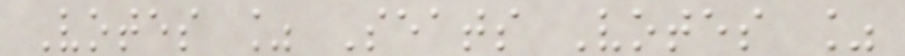Votes % Seats Votes %
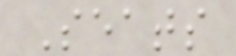Seats
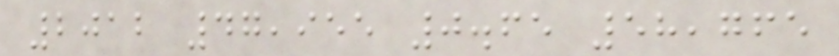2012 47,955 0.65 58,765
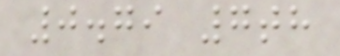0.79 7th
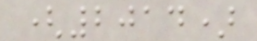(2014)
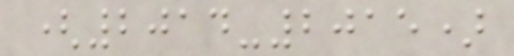(2014-2015)
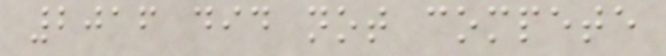2016 did not compete
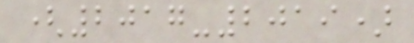(2017-2019)
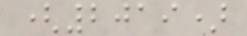(2019)
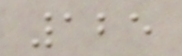125
